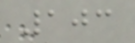103
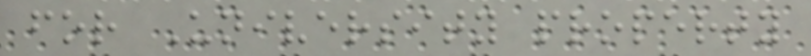for University property
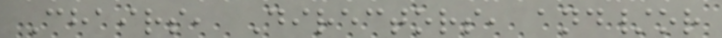Chairs, Directors, and/or
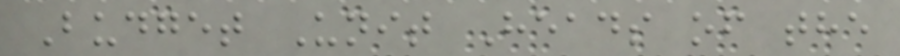Budget Unit Heads of the
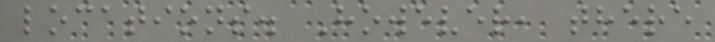locations. However, there
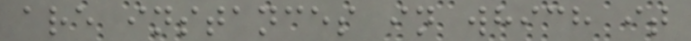are instances in which it
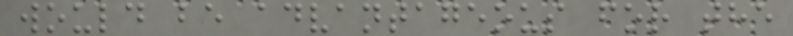would be advantageous for the
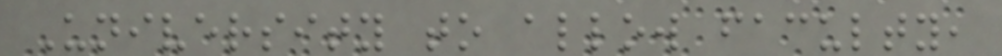University to allow faculty,
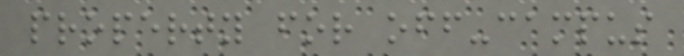property for off-campus
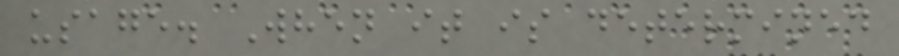usage. When it is determined
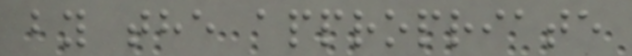by the appropriate
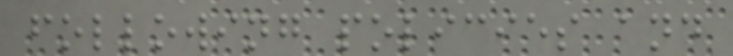following policies and
